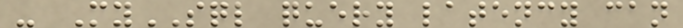- MySQL query latency can
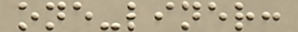one-liner:
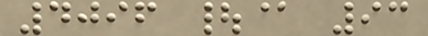4096 |@ 93
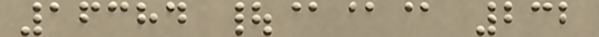16384 |@@@ 232
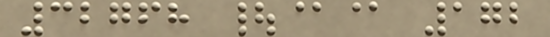32768 |@@ 172
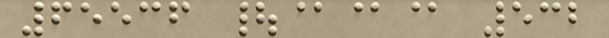65536 |@@@ 532
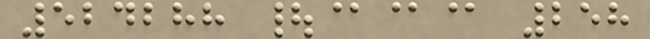524288 |@@@ 258
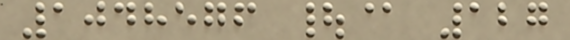1048576 |@ 127
